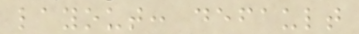layout: default
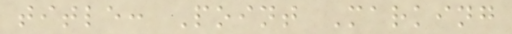title: Point Marking
